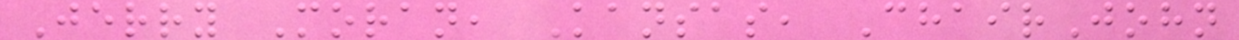Jerry Moran, Kansas, ChairJohn
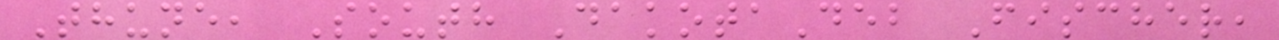Thune, South DakotaDeb Fischer,
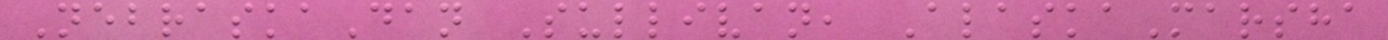NebraskaDan Sullivan, AlaskaMarsha
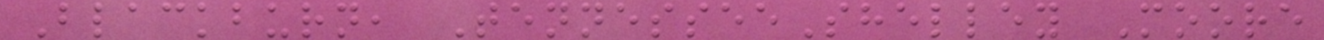Blackburn, TennesseeShelley Moore
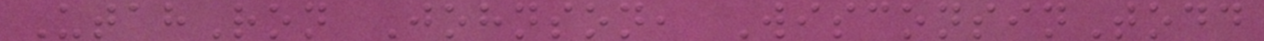UtahRon Johnson, WisconsinTodd
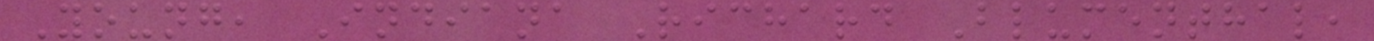Young, Indiana Richard Blumenthal,
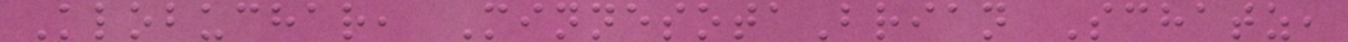Klobuchar, MinnesotaBrian Schatz,
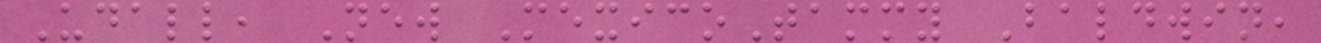Udall, New MexicoTammy Baldwin,
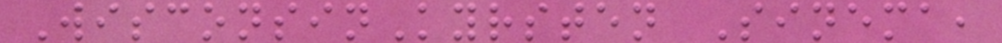WisconsinKyrsten Sinema,
